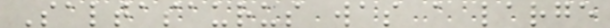Saltasaurus was a large
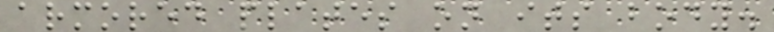armored plates on its body.
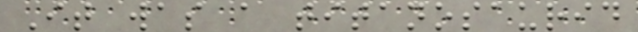It was a titanosaurid
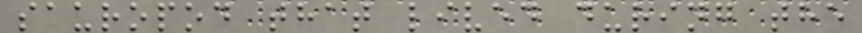sauropod that lived during the
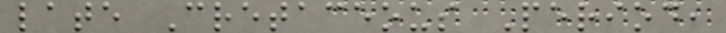late Cretaceous Period,
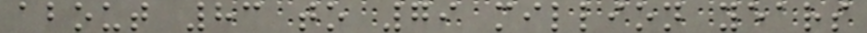about 83 to 79 million years
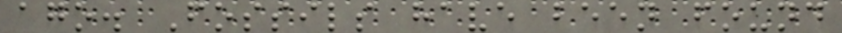ago. Fossils have been found
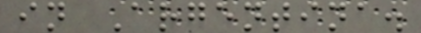in Argentina.
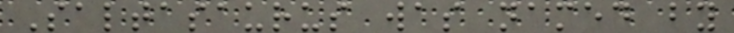Saltasaurus was named by
